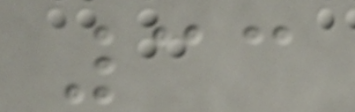33
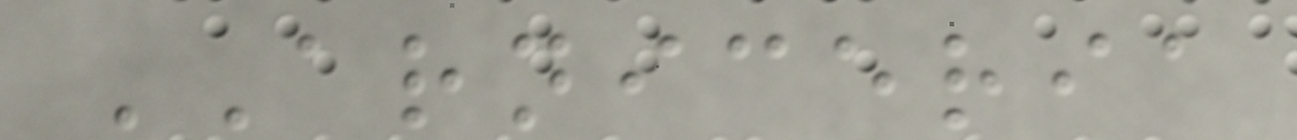ARNICERIA
